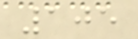105
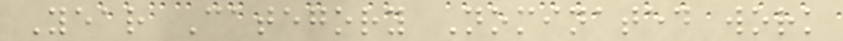Year Category Nominated work
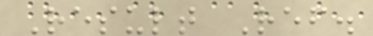Result Ref.
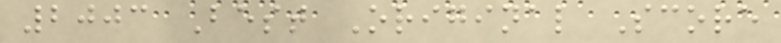2003 Best Original Score
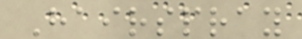Hairspray
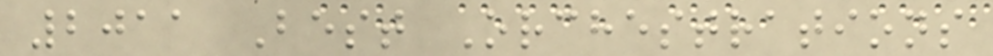2011 Best Orchestrations
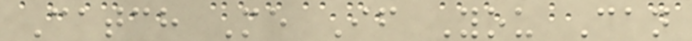Catch Me If You Can
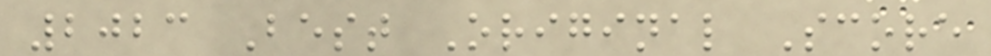2023 Best Original Score
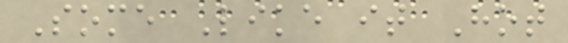Some Like it Hot
